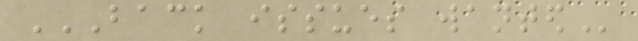BACK ISSUES WANTED
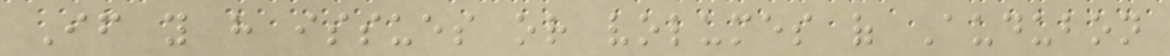If you have issues or volumes of Audubon
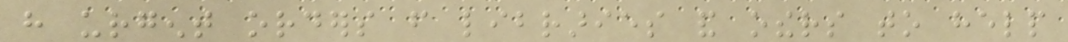have urgent orders from libraries and others to help
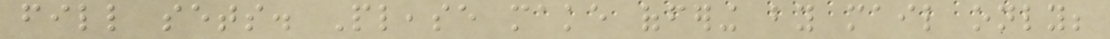fill sets. Please make offering by mail only;
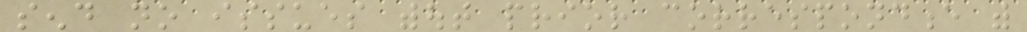send no issues without prior correspondence with
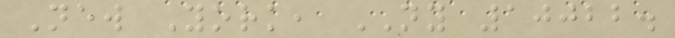New York, NY 10022.
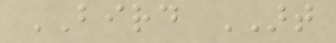BIRD ART
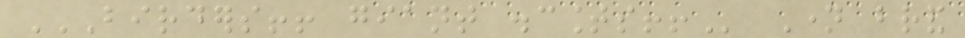BIRDERS!! GIANT DISCOUNTS!! Name brand
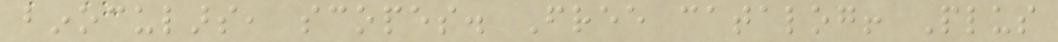binoculars, scopes. Free catalog! Plus
